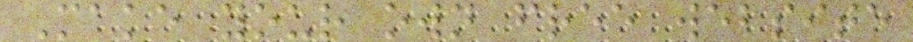Make your own free website
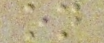on
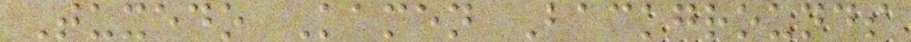Tuxedo Kamen Backgrounds
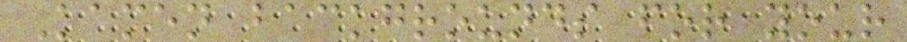Kamen backgrounds for your
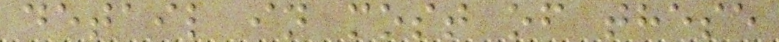detail in most of these
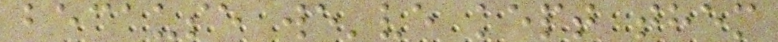because we've kept them
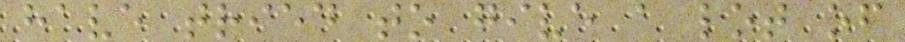have tried to give a lot of
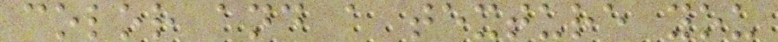color and a texture you
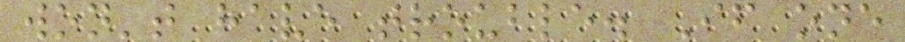won't have trouble. If one
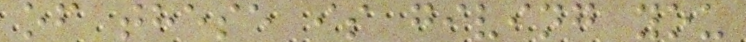of these is giving you
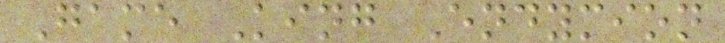Game King Endymion
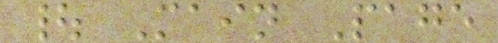| Main Page
